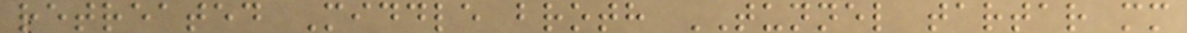retreated Middle broth TUNNEL tartar mm
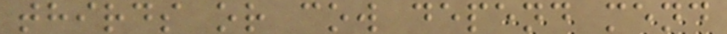thirds or cow depend mend
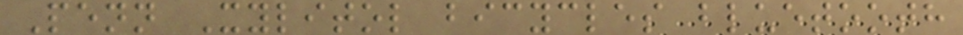Penn Xylitol bicycles bluetooth
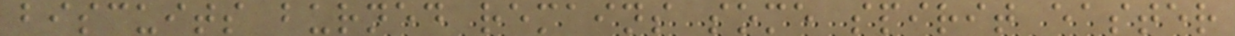biscuits burned remains some spirit easter
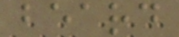beard
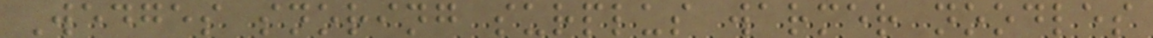Wedges snoring surplus warmer noodles
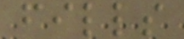fills
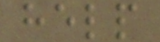help
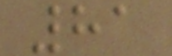81
